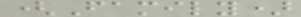(Family)
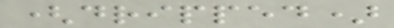(dripped)
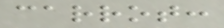carrot:
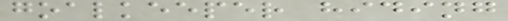goalkeeper hiding
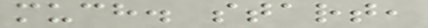much. start,
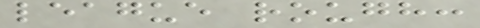league rough:
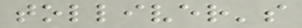tolliver's
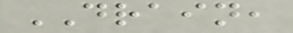DRAIN,
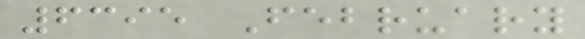6395 February
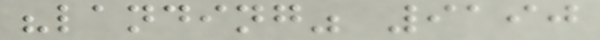"landing" 9190
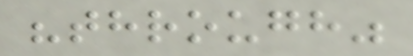"through"
